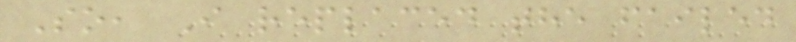So, I replaced the failed
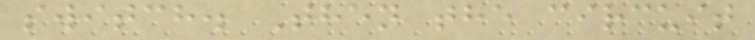switch. Then the circuit
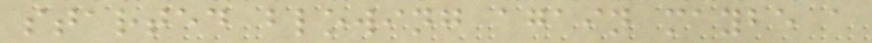started blowing again maybe a
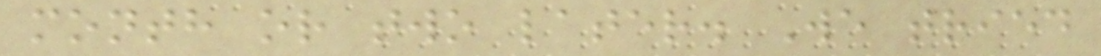month or two later. We tried
